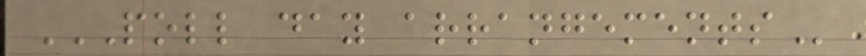POLL DAY ARRANGEMENTS
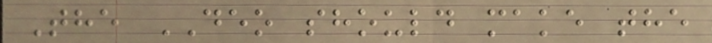The DEO should make the
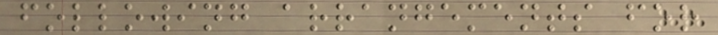following arrangements for
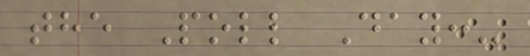the Poll Day:-
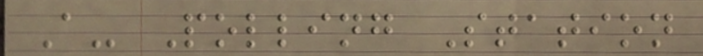A- Polling Station
